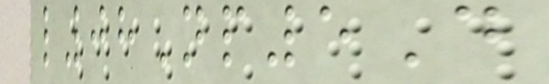l08Np5D
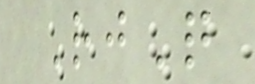RjQ
